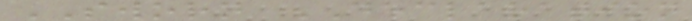SWORN DECLARATION
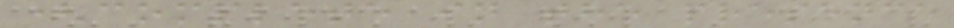(complete in the presence
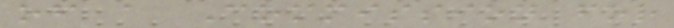of a Commission for
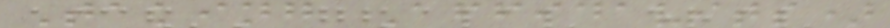Taking Affidavits)
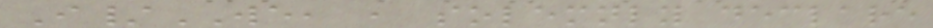I/WE, , solemnly declare
